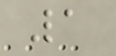1
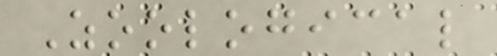Zoological
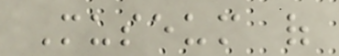Museum of
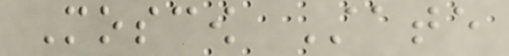Moscow State
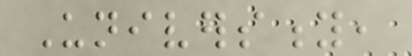University,
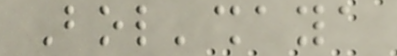Bol'shaya
